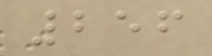256
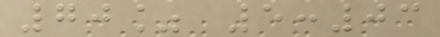70% 5:03
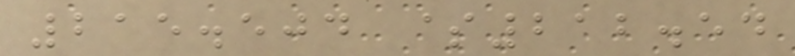215.504 $212.54
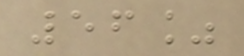56%
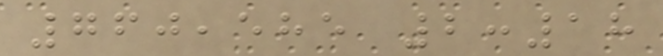760,585 2:18
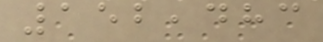152,483
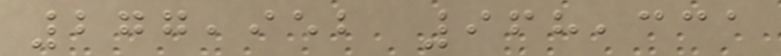277,952 968,331
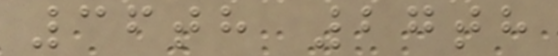36th 27th
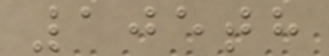105th
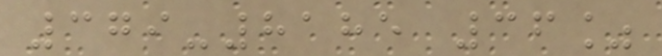379-8185 36%
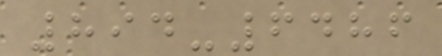894-6486
